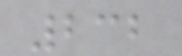232
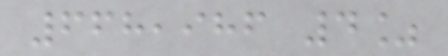668,986 4%
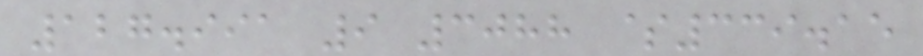127.991 9 3088 $339.15
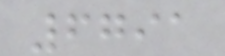6791
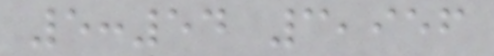5:54 3,956
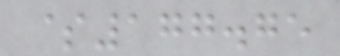$177.75
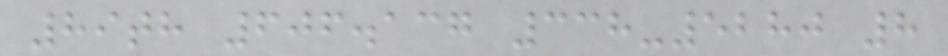89th 606.137 338-5280 8
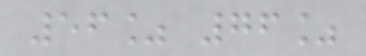56% 76%
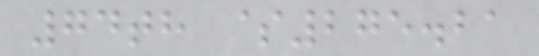74th $275.21
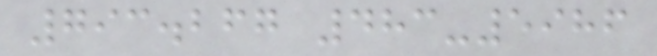793.267 483-5986
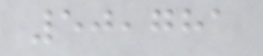50,781
